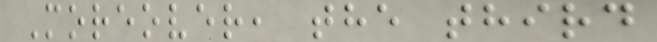Moreover, the third
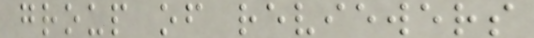group of reviewers
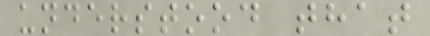understood that
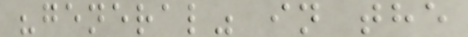"general" in the
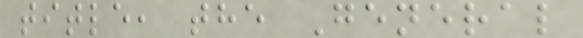title, the General
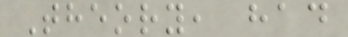Theory, had
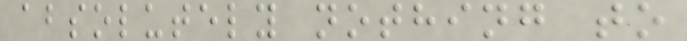absolutely nothing to
